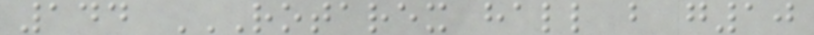144 ROTAREX HALL B G10
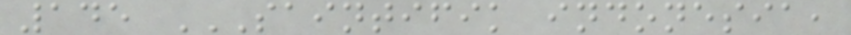145 SAINTIFIK INDONESIA,
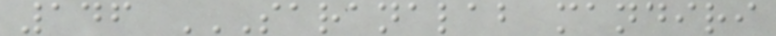146 SARANALAB MANDIRI
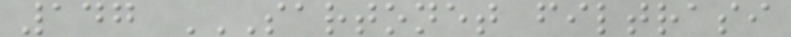147 SARTONET FILTRASI
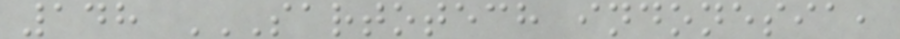148 SARTOTECH INDONESIA,
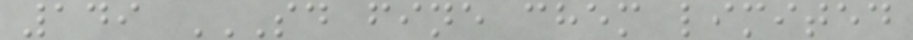149 SD FINE CHEM LIMITED
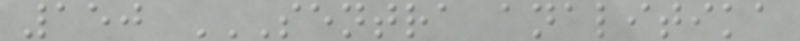150 SENTRA ANALITIKA
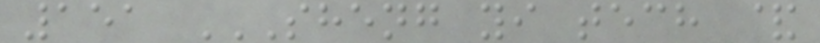151 SHENG YI TECH &
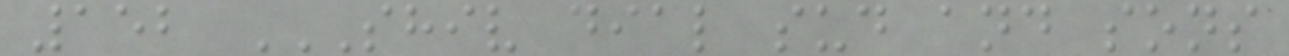152 SHIV DIAL SUD AND SONS
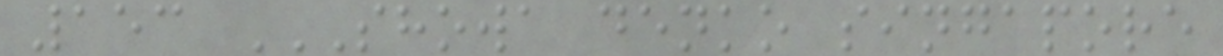153 SHOWA DENKO SINGAPORE
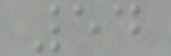54
